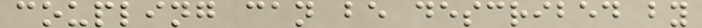coupling can be described by
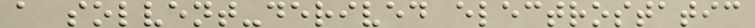a solvent-derived electrostatic
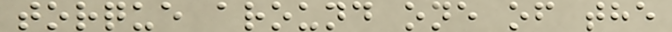torque around one of the
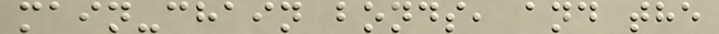main-chain bonds, and the
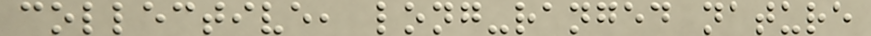collective, long-ranged nature
